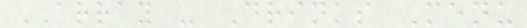ARRAY - Drinks Menu
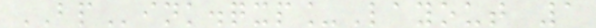BPink.qxp_Layout 1
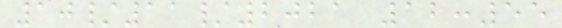10/11/2021 12:55
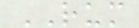RUM
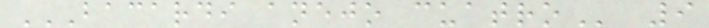BACARDI ANEJO CUATRO 9
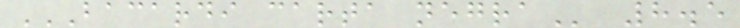BACARDI CARTA NEGRA 8.5
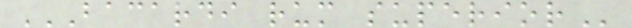BACARDI RUM SUPERIOR
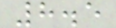8.5
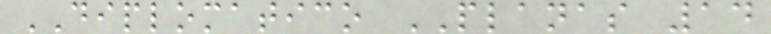DIPLOMATICO PLANAS 14
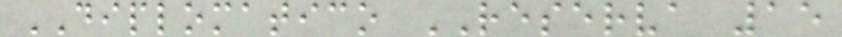DIPLOMATICO RESERVA 15
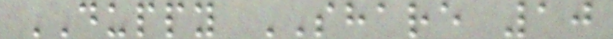DUPPY SHARE 10
